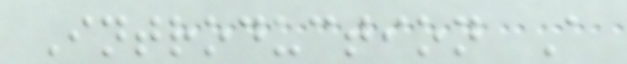Introduction A
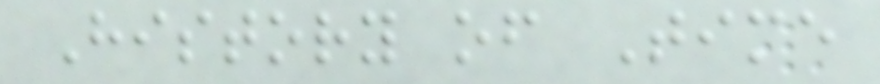History of Time
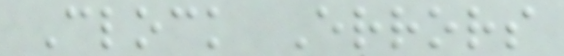Clock Errors
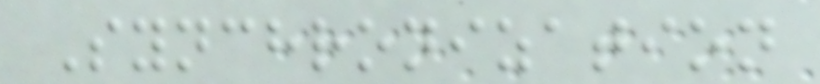Synchronization
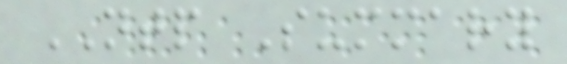NTP Summary
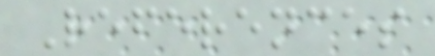References
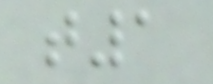t1
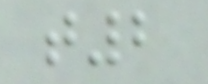t2
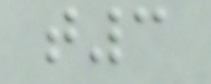t3
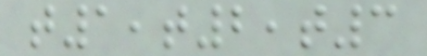t1,t2,t3
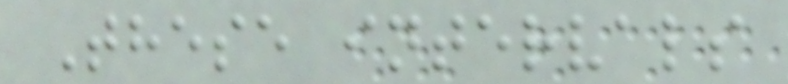These intervals
